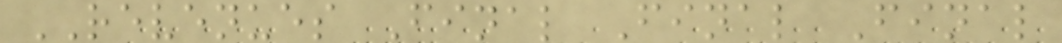REVENUES Final Final Final
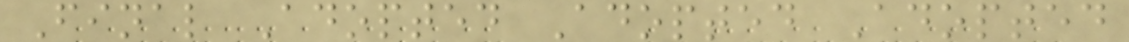Final Adopted Adopted Adopted
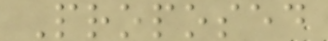Proposed
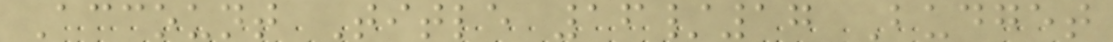Account Title 16/17 Budget
